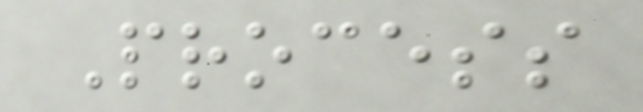Process
